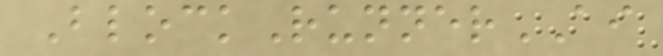BlockRunnerAI
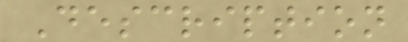Description
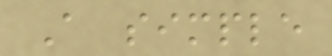A simple
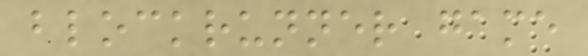blockrunner game
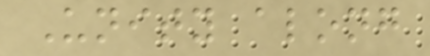Unity along
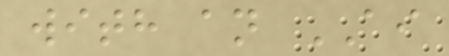with an AI
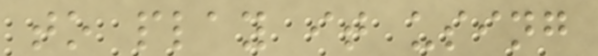to play it using
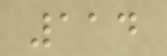114
